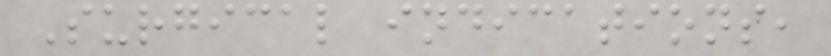Surgical indications,
